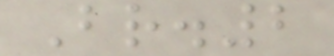Br.2
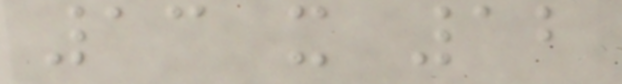13 x 12
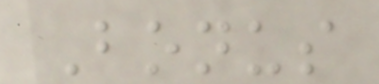Bonus
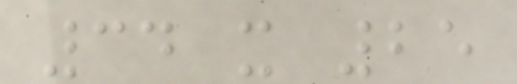34 x 25
